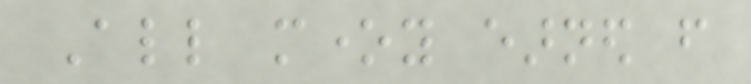All money earned from
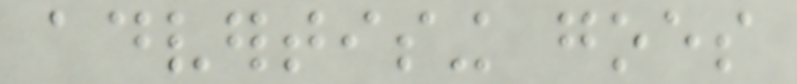advertising goes
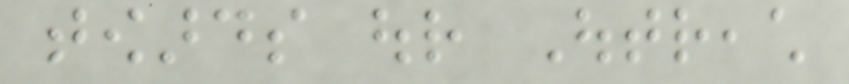towards our Outreach
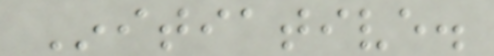Initiative.
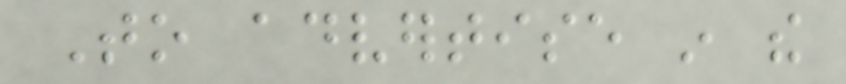To advertise in the
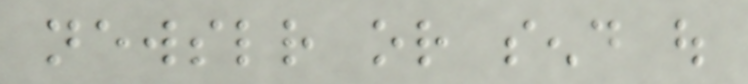newsletter or send out
